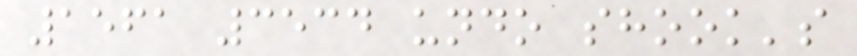1561 3534 undo shook's
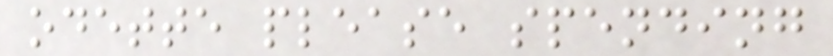odette please spending
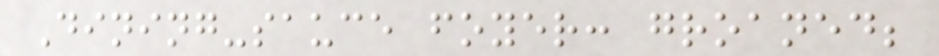Dining-sauce foyer: groaned;
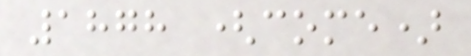1878 (come)
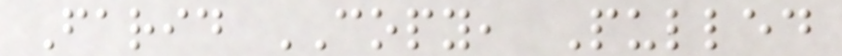Farid COPY, Pulled
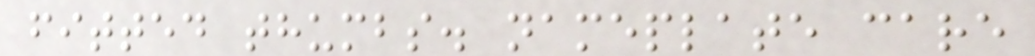fitted thumbs. nameplate care
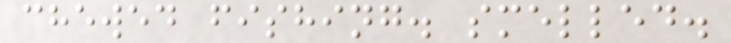chewed fishing. smelled.
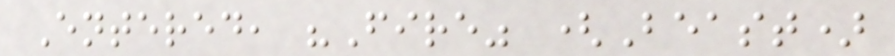Entered, "Fire" (Beast)
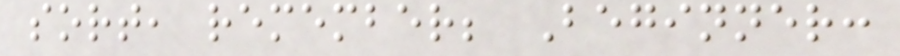sort, remember; Beginner:
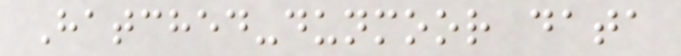Hatched-dunmoor data
